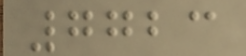7723
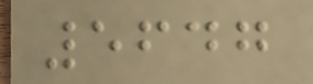5647
